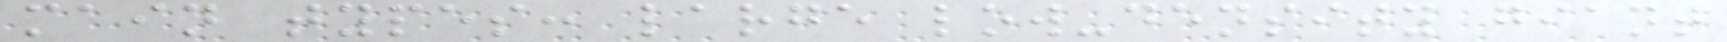main types: large low-density giant
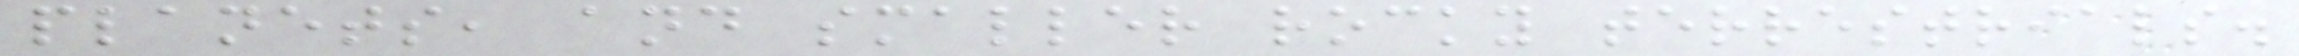planets, and smaller rocky terrestrials.
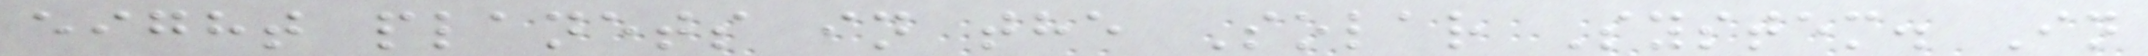eight planets in the Solar System. In
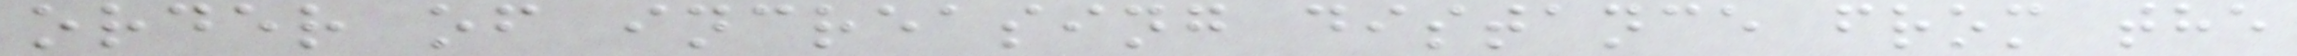order of increasing distance from the
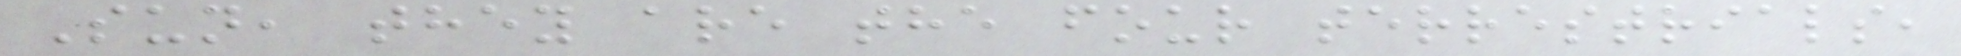Sun, they are the four terrestrials,
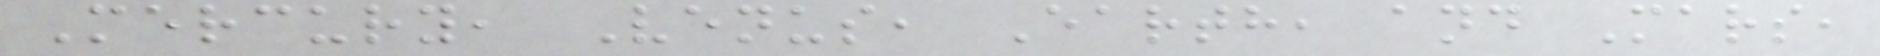Mercury, Venus, Earth, and Mars,
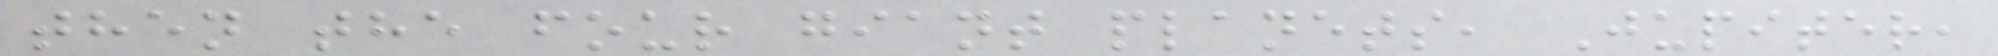then the four giant planets, Jupiter,
